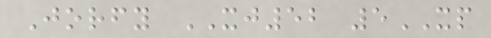Jorfy XJ52 5XP
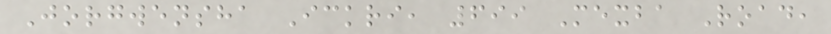Jorgwensha Ickri, 699 Mexba Road,
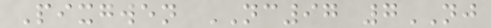Pixgwen NC97 7NJ
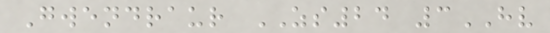Gwendraur ZS24 3HV
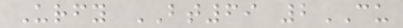Urfy BT69 2CU
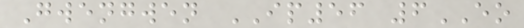Gwengwen IP56 6EO
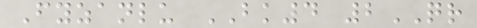Fyzanlu BK4 2QR
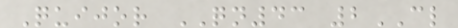Quijor QN43 2CL
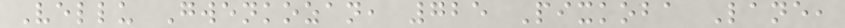Vellu Gwenkozan, 725 Pixkoba Lane,
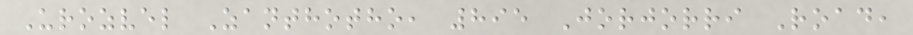Urozvel Zanthotho, 895 Jorjorri Road,
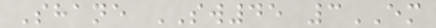Shane SW45 3EM
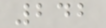242
